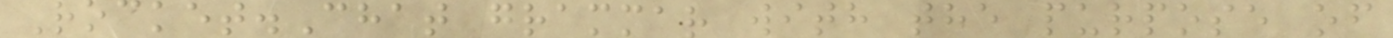Rocket.Chat grammar with the purpose of
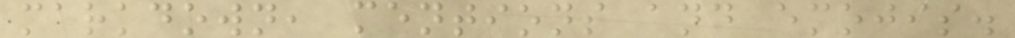markdown, mentions and emojis.
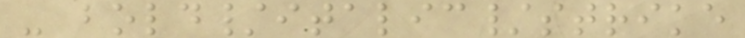- bold/italic/strike
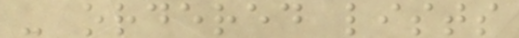- ordered lists
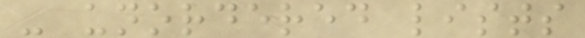- unordered lists
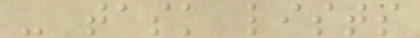- task lists
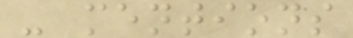- mentions
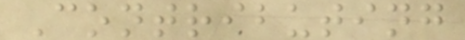Contributing
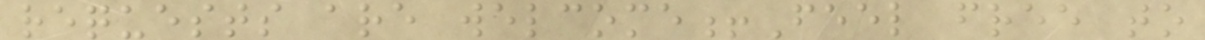requests are welcome!Feel free to
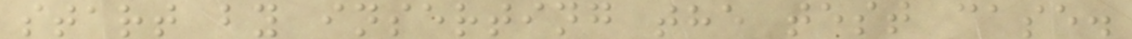start by inserting the test case.
